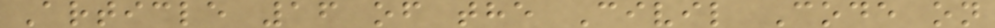Article 16 of the Civil Code on
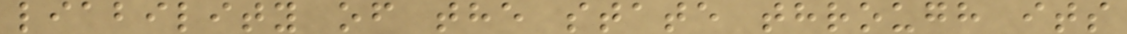liability of the state through its
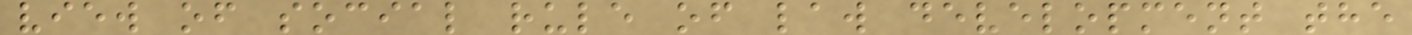view of social rule of law development the
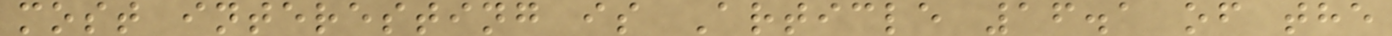most interesting is Article 16.1 of the
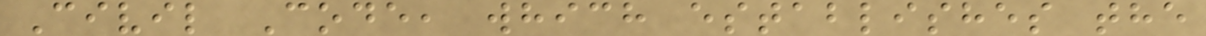Civil Code, which establishes the
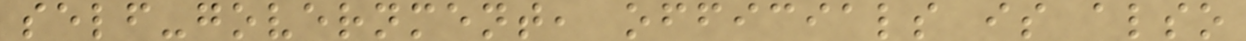self-government, officials is also
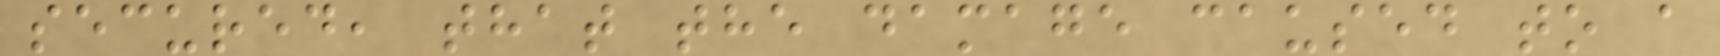secured, that the damage caused to a
